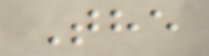The
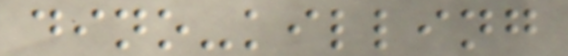dino-killing
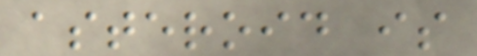asteroid is
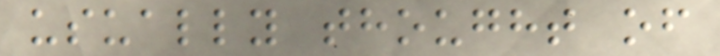usually thought of
